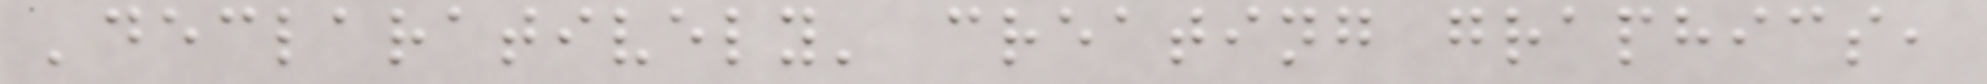'declaratively' creating graphics,
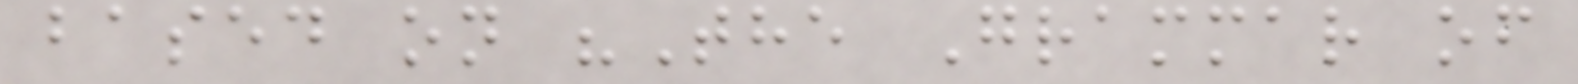based on "The Grammar of
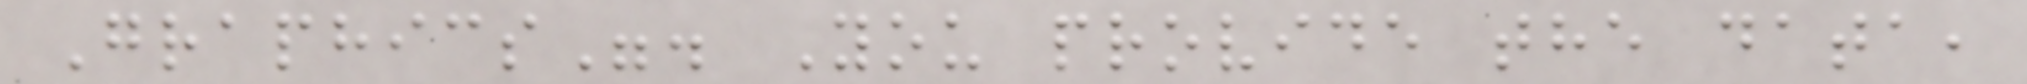Graphics". You provide the data,
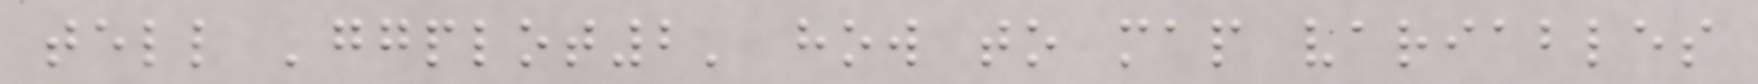tell 'ggplot2' how to map variables
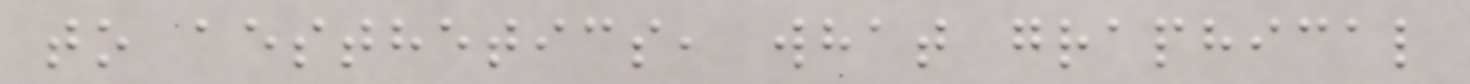to aesthetics, what graphical
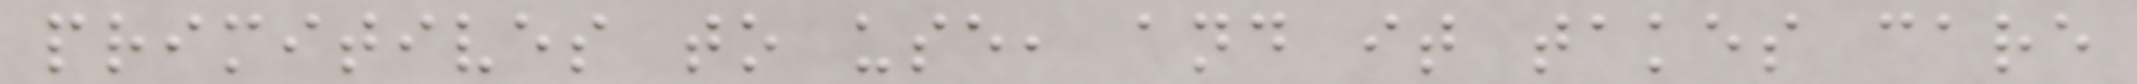primitives to use, and it takes care
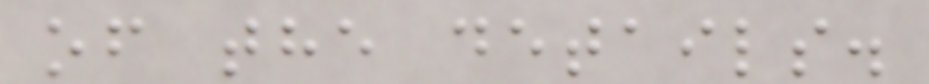of the details.
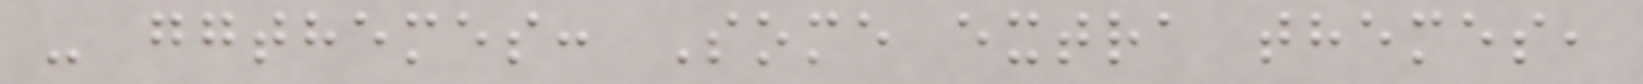- ggthemes: Some extra themes,
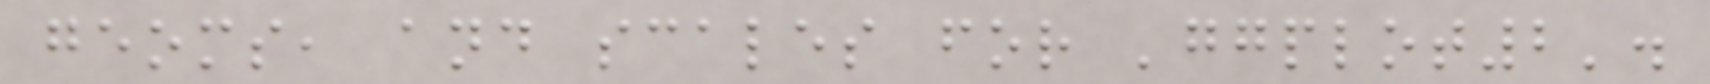geoms, and scales for 'ggplot2'.
